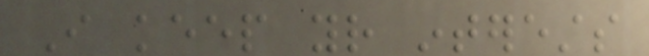I keep your interests
